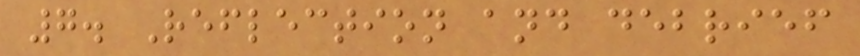7. Reflection and debrief
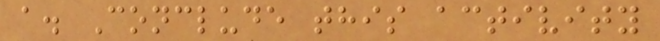a. Conclude this activity
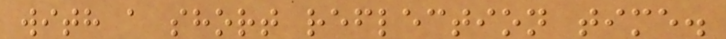with a short reflection time.
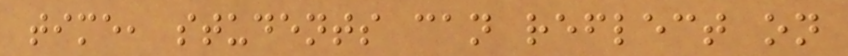time, students can reflect on
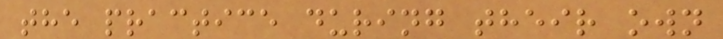the practice during their own
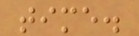time.
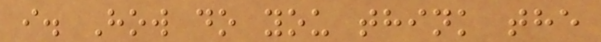i. How do you think the
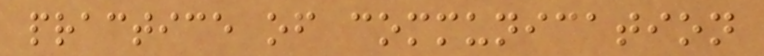practice of communication
